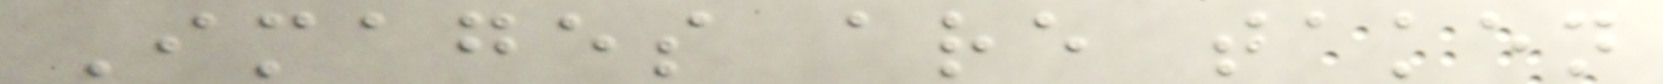Images are taken
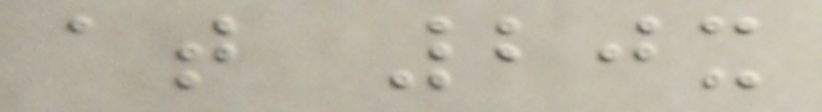at 20x
